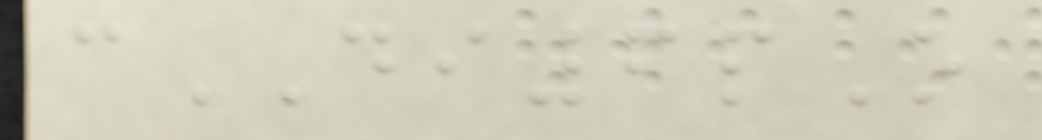cDI6pO
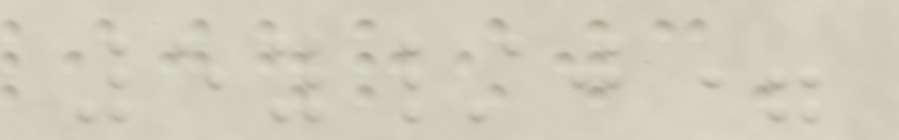5y/j=
